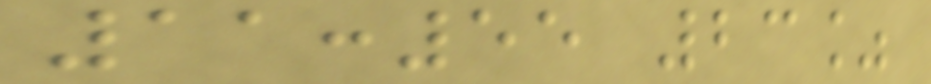11:55 23%
